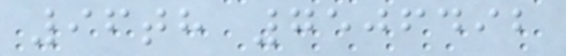96th 7506492
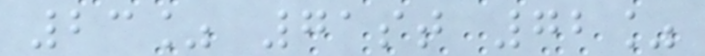23% 71st 72%
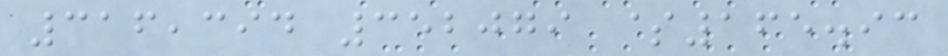316,394 352079 $165.93
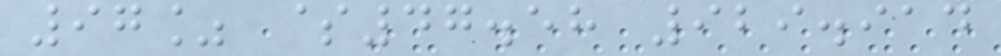97% $47.58 929.914
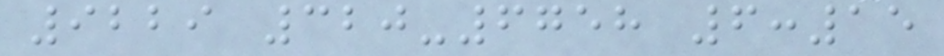9229 320-6758 6:15
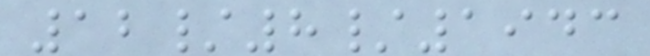12/8/1943
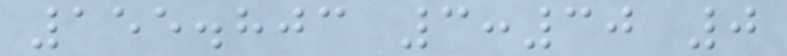155.803 3:30 0
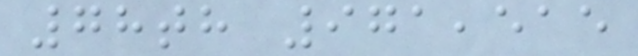78th 971,515
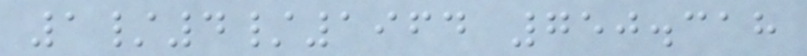1/4/1964 750.318
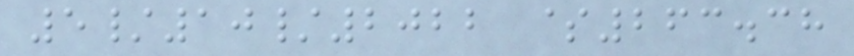5/10/2022 $263.38
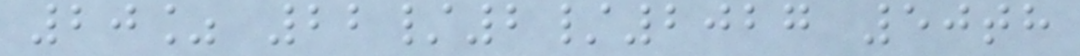20% 22/2/2027 50th
